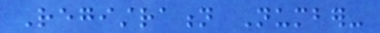Registration Number-
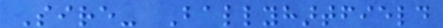Sire- Ballyhartfield
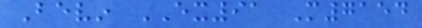Bevin EX91 M7154
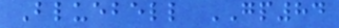Bluebell GP84
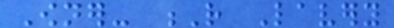Owner- R Lavery
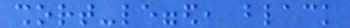short-legged, black
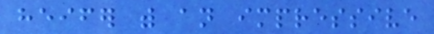heifer with an impressive
